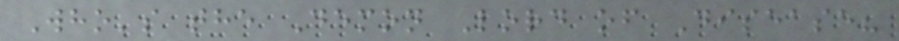Who's the Demon Lord of Disease?
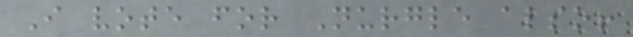I vote for Nurgle also!
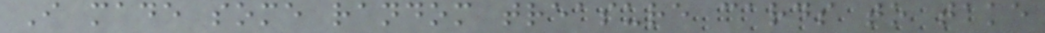I made some random treasure cards to take
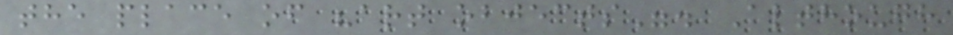the place of "art objects". Although
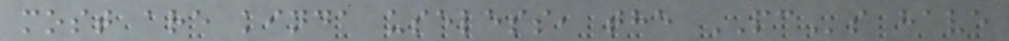most are kinda useless, the PCs have
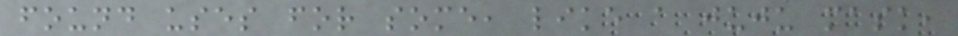found uses for some, like a juju mask,
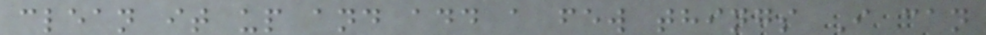clean it up and add a few things I can
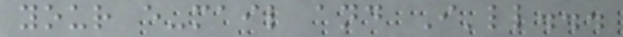your e-mail and I'll...
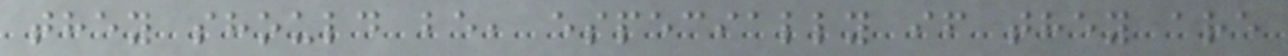they should be, especially if they are
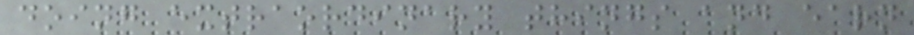doing extraordinary things and earn
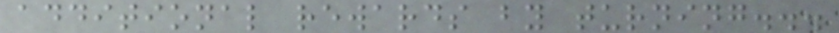additional rewards by turning...
